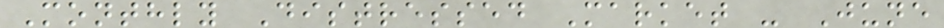Monthly Distressed Market - June
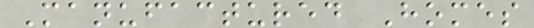Manufactured Homes
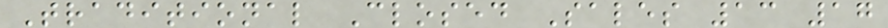Traditional Closed Sales 13 17
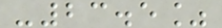-23.5%
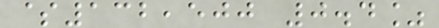$132,500 0.4%
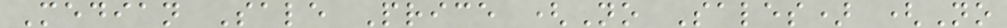Median Sale Price (No Sales) (No
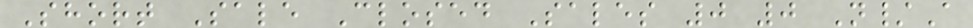Short Sale Closed Sales 0 0 N/A
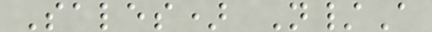Sales) N/A
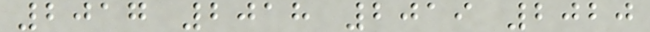2017 2018 2019 2020
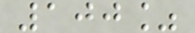100%
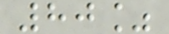80%
